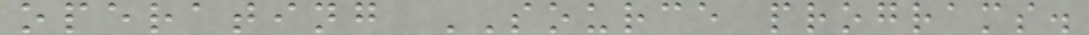operating SOURCE programs.
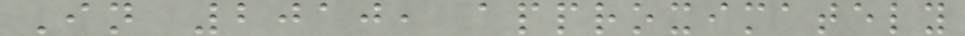In 2010, approximately
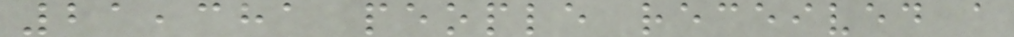21,381 people received a
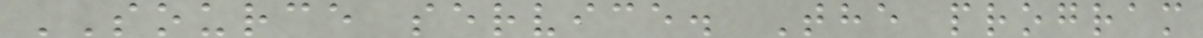SOURCE service. The program
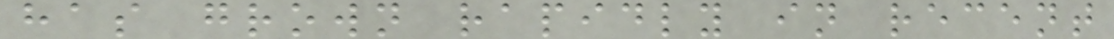has grown rapidly in recent
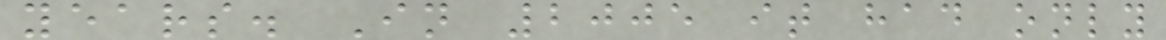years. In 2005 it had only
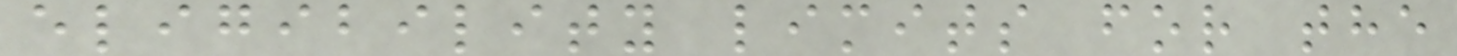eligibility limits for the
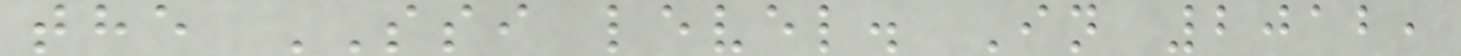the SSI level. In 2012,
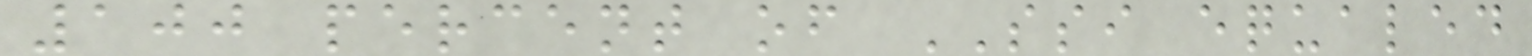100 percent of SSI equaled
